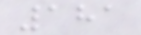181
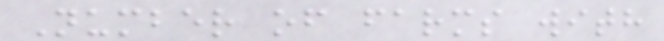Number of farms with
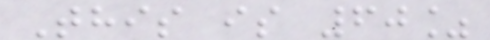This is 60%
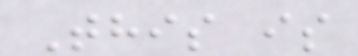This is
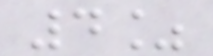4%
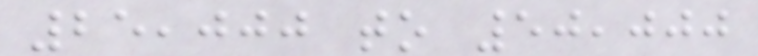25,000 to 50,000
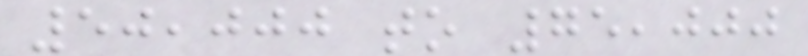50,000 to 75,000
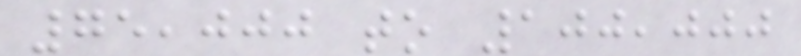75,000 to 100,000
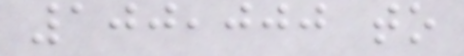100,000 to
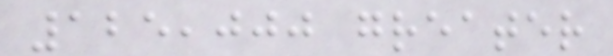125,000 greater
